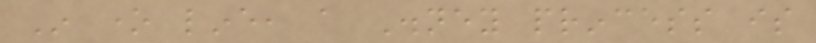In one line, a Disney princess is
